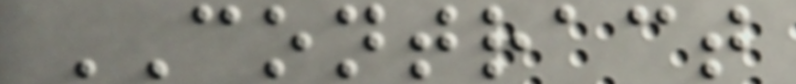CONTRACT
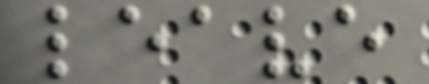leave
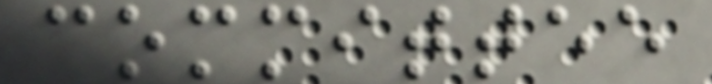committee
